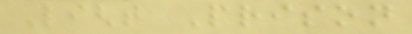Light Prison
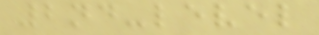2nd-level
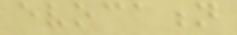evocation
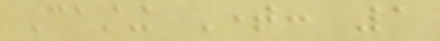Casting Time: 1
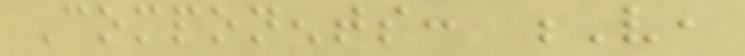Components: V,
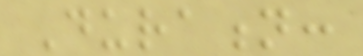Duration:
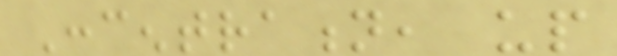Concentration, up
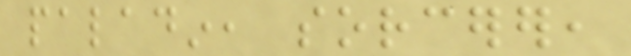paladin, sorcerer,
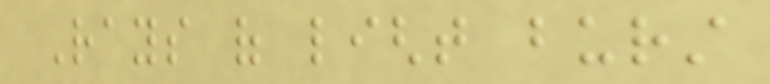Rays of light burst
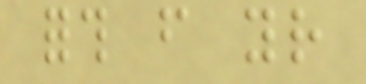forth from your
